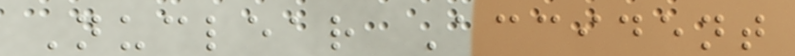Nuclear Accident
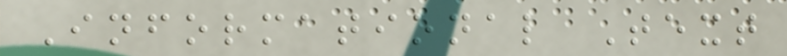Informational Text
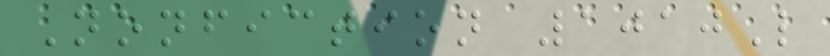Nonfiction 1010L
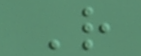R
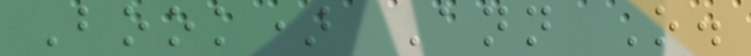Book) Ann O.
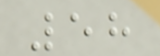58
